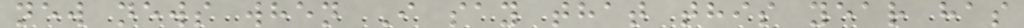new news when I say that this year has
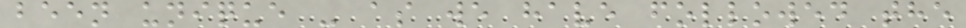been unique - as we have followed the
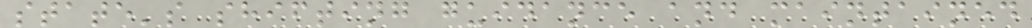state's shifting guidance and maintained
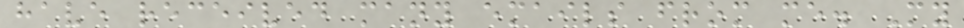have received many emails from me. My
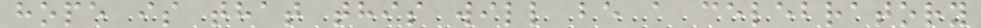hope is that this will be a celebratory
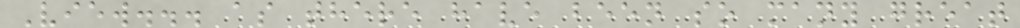View... as there have been so many great
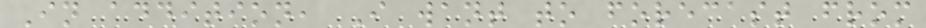In addition, I want to forecast from
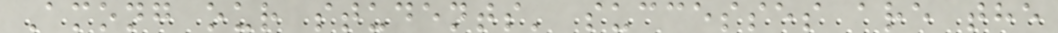Among our students' successes are the
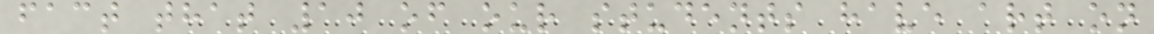fact that 10 of our students have art on
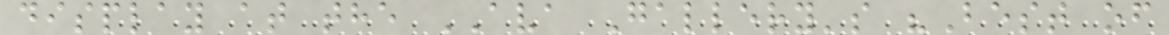display at the AVA Gallery's "Best of
